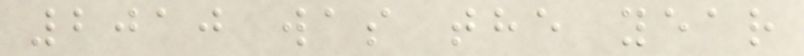2010 was the year
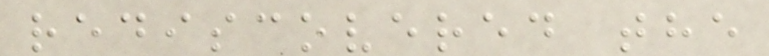rediscovered the
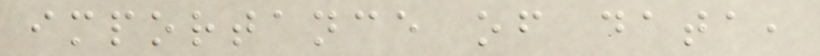importance of data,
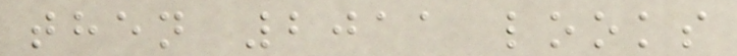then 2011 looks
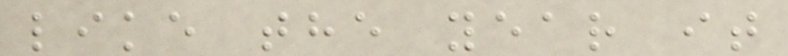like the year it
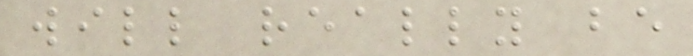will really be
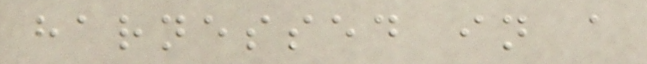harnessed in a
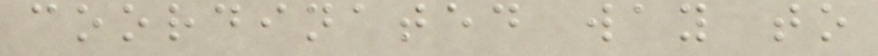coordinated way to
